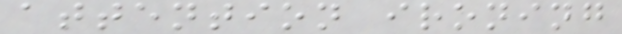attention ironing
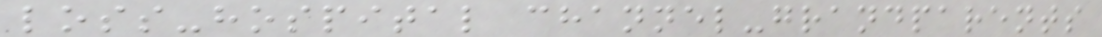loss-hospital channel-grandparents
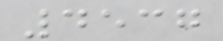4537
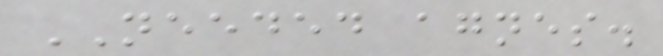NEEDED agnes.
